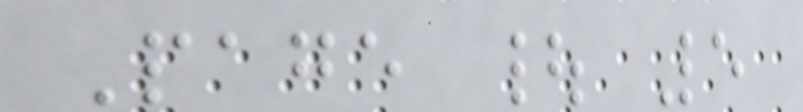Page | 5
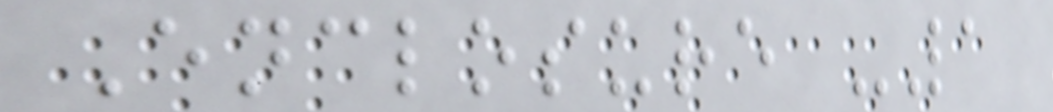Enclosure -1
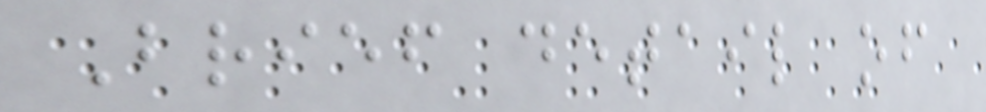Brief detail of
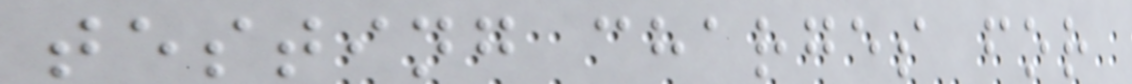testing charges for
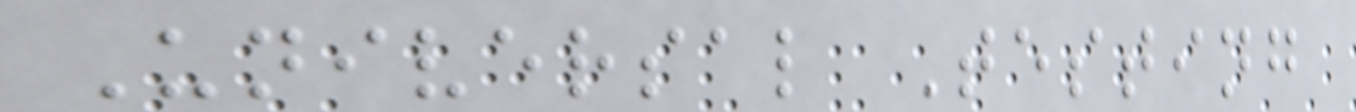Universal Testing
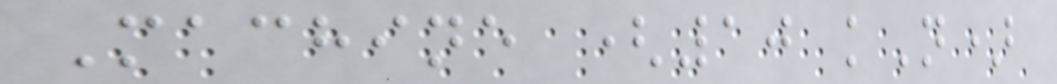Machine (10 kN)
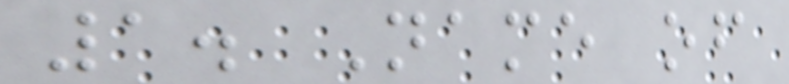1. Name of
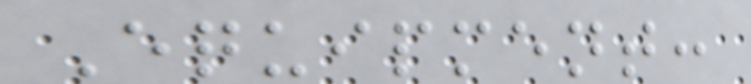Equipment:
